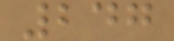247
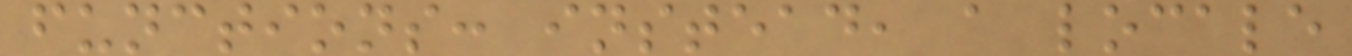functions: instead, a locale
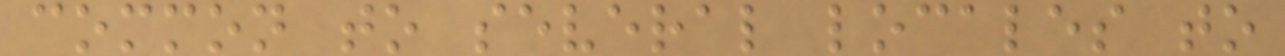common to several locales to
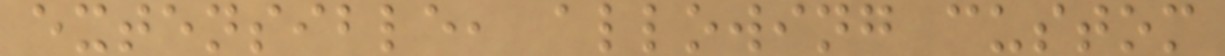extensible, allowing custom
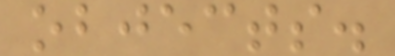objects.
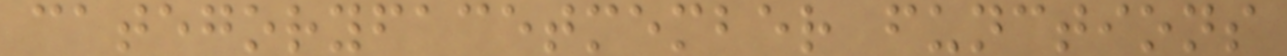categoryfacetmember functions
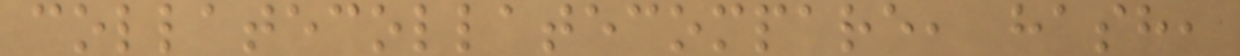collatecollatecompare, hash,
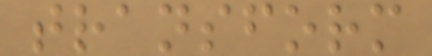transform
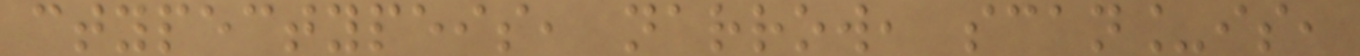ctypectypeis, narrow, scan_is,
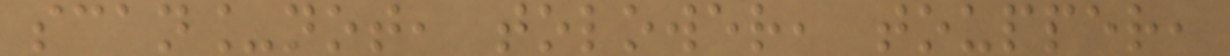scan_not, tolower, toupper,
